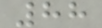88
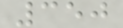350
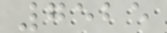7525
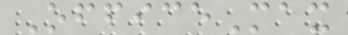OfficeMax
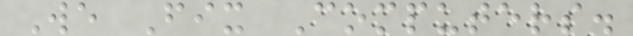We Fix Computers.
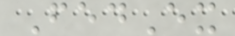FedEx
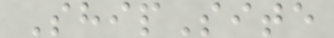ShipSite
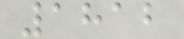1812
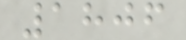1806
